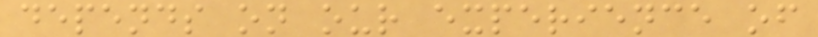depends on our experience of
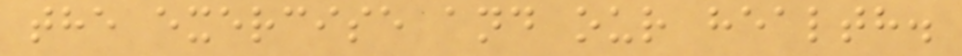the exercise and our health.
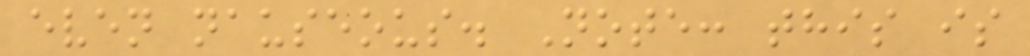even nauseous. Note: this is
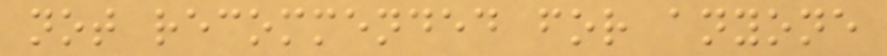not recommended for anyone
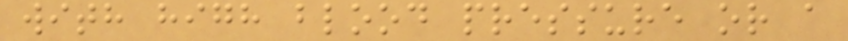with high blood pressure or a
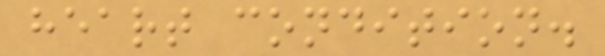heart condition.
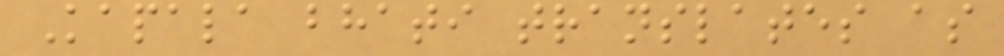Kapala bhati translates as
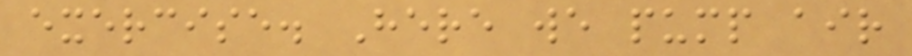exercise. Here we pump air
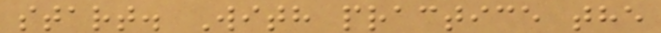start. With practice the
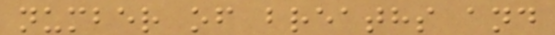number of breaths and
